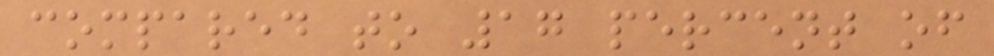compared to 17 percent of
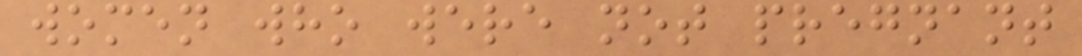women who were not pregnant
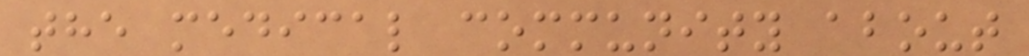the medical community about
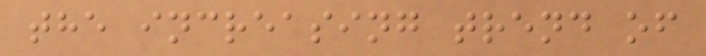the increasing trend of
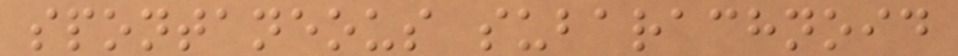spontaneous subarachnoid
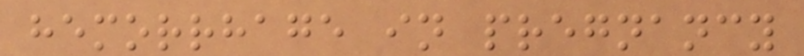hemorrhage in pregnancy
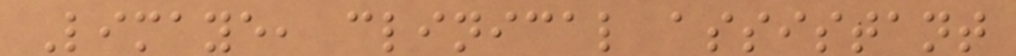Limaye, clinical assistant
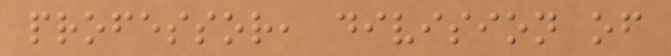professor, division of
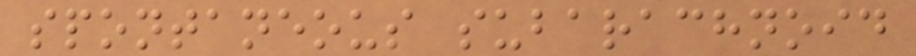spontaneous subarachnoid
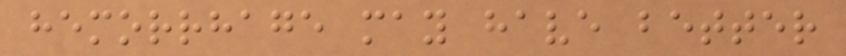hemorrhage may have better
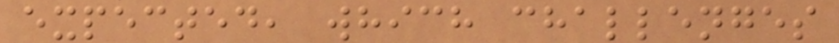expected, which challenges
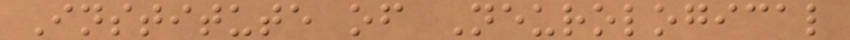Institute of Neurological
